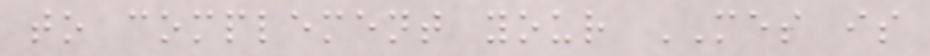to complement your MES is
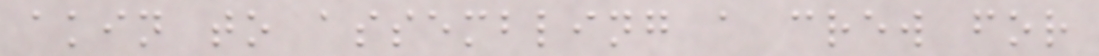akin to assembling a crew for
